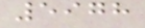5978
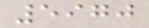5970
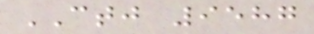CTJ 9587
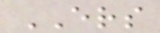ERS
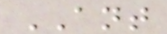ANT
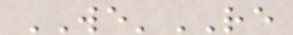WE'RE
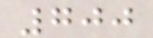700
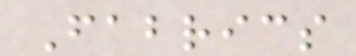Fabrics
